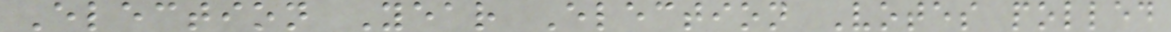Election Year Election Votes polled
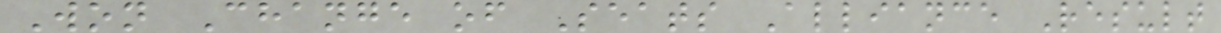Won Change of Seats Alliance Result
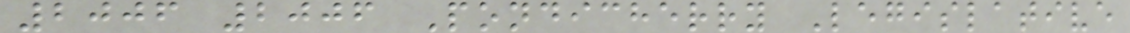2006 2006 Pondicherry Legislative
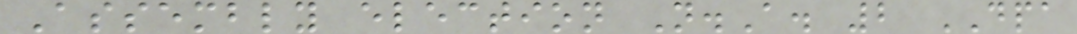Assembly election N.A. 2 DPA
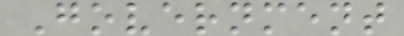Government
